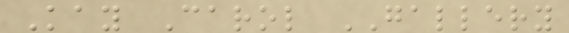Kay Carol GALLERY
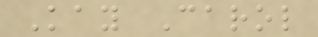Kay Carol
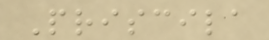Priscila
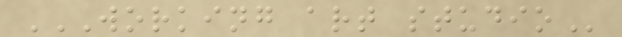WORKING ART STUDIO
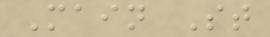Main St
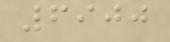6900
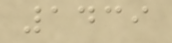1439
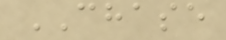CHASE
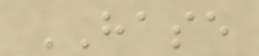HASE
